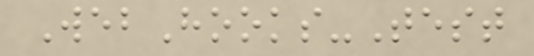WebHooks-Test
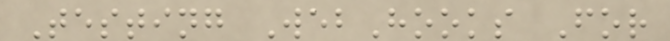Testing WebHooks For
